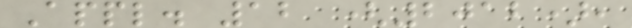Appl. 12 (2012),
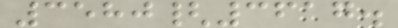3580{3617.
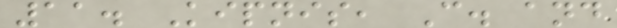11. Kipnis, C. and
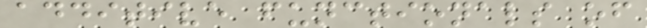additive functionals of
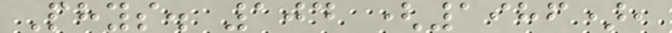Phys. 104 (1986),
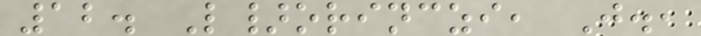12. L}orinczi, J.,
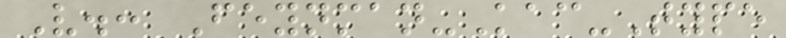V.: Feynman-Kac-Type
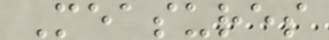Measures
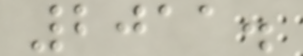2011.
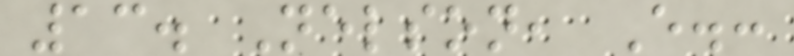13. Nelson, E.:
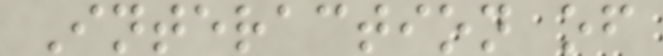Interaction of
